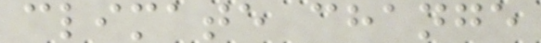climate change
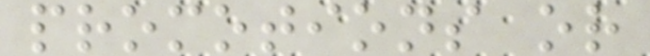promotions or
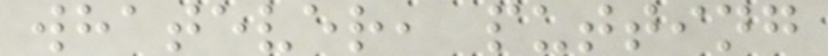whatever, putting
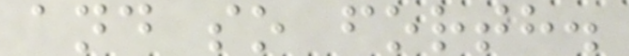and so forth.
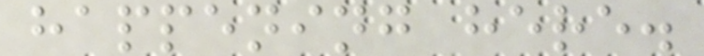happening here.
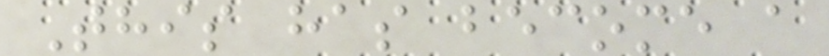This has become a
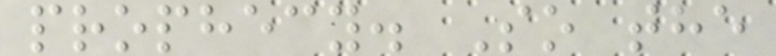prophecy. So the
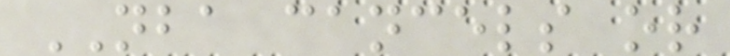NBA cancels or
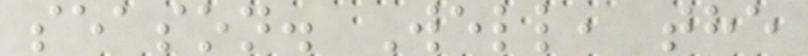season. Well, the
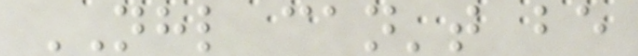NHL can't be
